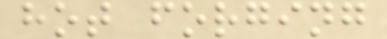hot forging
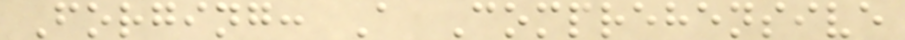Forging: A Comprehensive
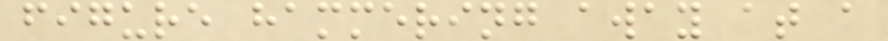figure hammering away at a
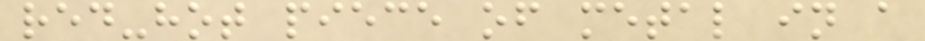red-hot piece of metal in a
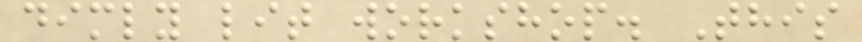dimly lit workshop. This
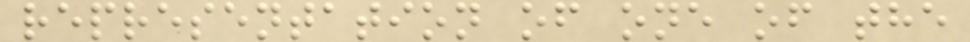representation of one of the
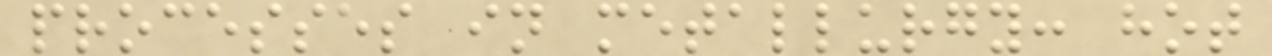processes in metallurgy: hot
